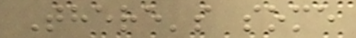There's some
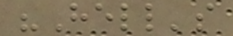"Hell's
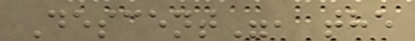Descent", the
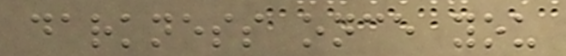darkness once you
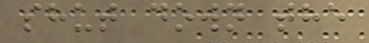shut down the
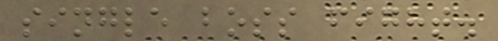single boss fight.
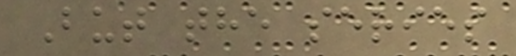But the series
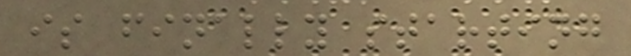is finally starting
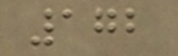172
